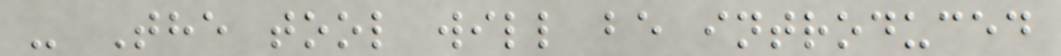- The tool will be introduced
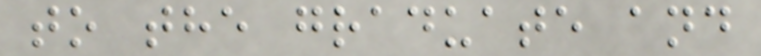to the graduate and
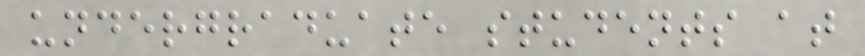undergraduate students at
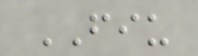FIU
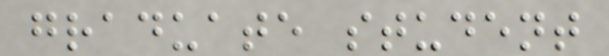graduate student
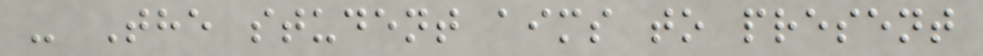- The student aims to present
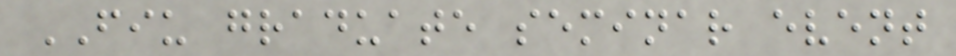FIU graduate seminar event
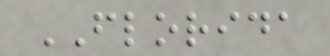FLORIDA
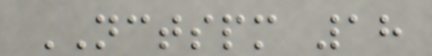NCTSPM 18
